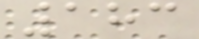183
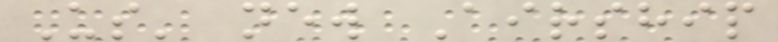Us' new Airship
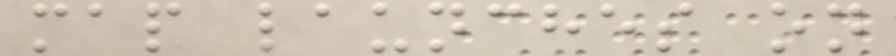map launches on
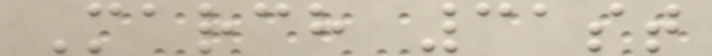March 31st
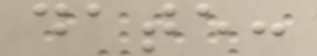date:
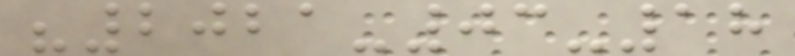"2021-03-18
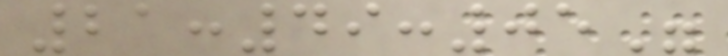21:49:05"
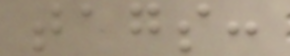tags:
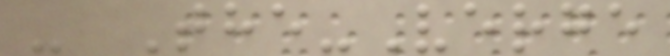- The-Verge
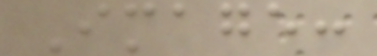Image:
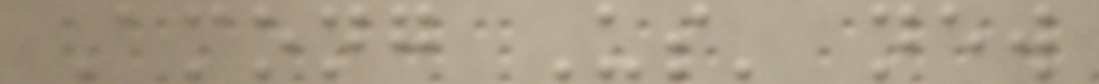Among Us' new
